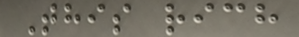This rich
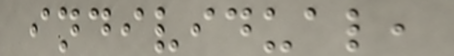individual,
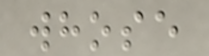whose
